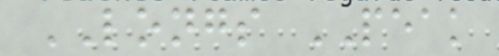LONGS PEAK
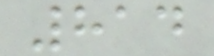814
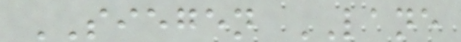SIEGEN LANE
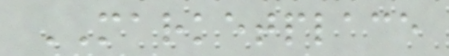MARKETPLACE
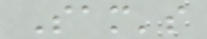Sam's
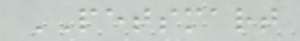PETSMART
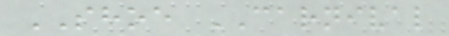SHOE CARNIVAL
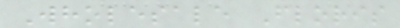Wholesale Floris
